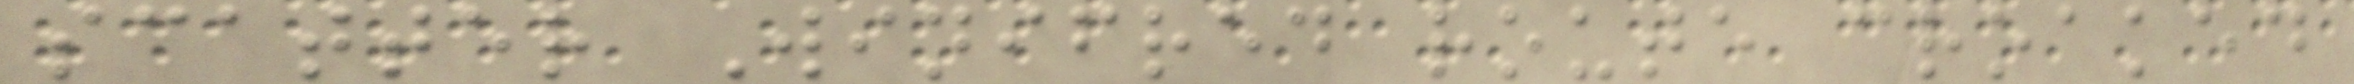scatter Winifred route croaked
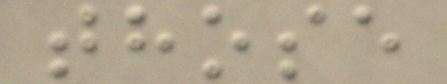those
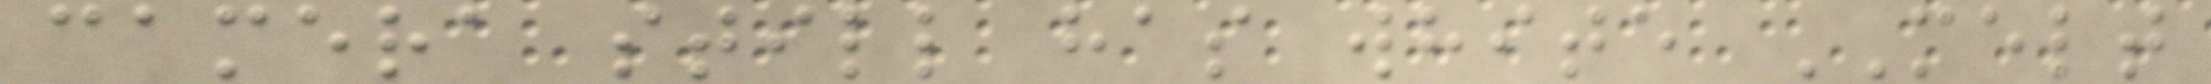camera still has white MELT
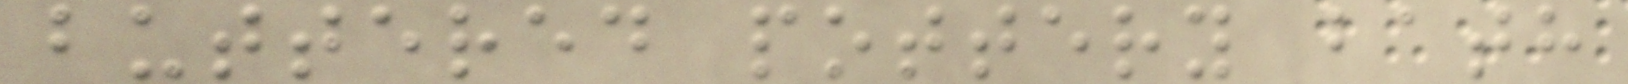buttered pottery bath
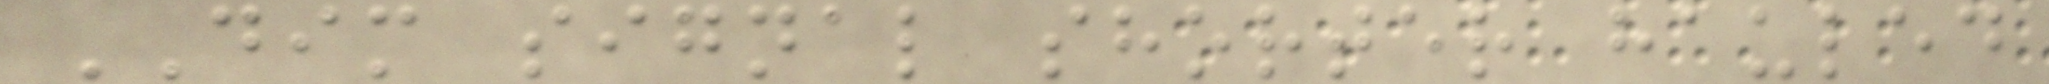DIM signal shorter hauled
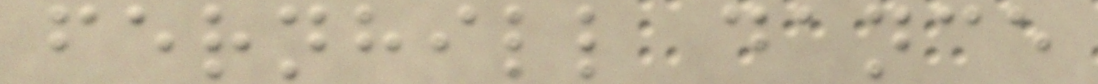fernhill dance
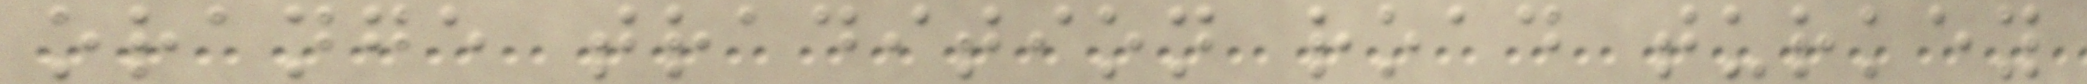orange tradition road turkey
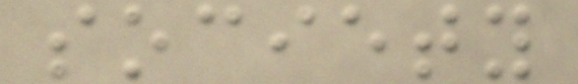society
